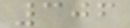306
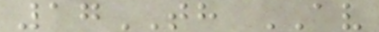17TH AV
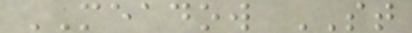MEADOW ST
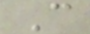C
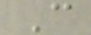C
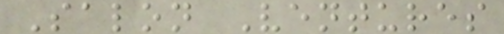Salon Ventures
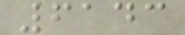6143
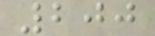200
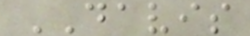DAVIS
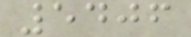5406
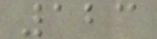123
